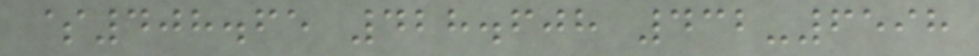$408.65 428.608 432-6598
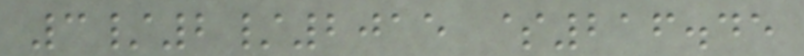3/2/2015 $216.45
